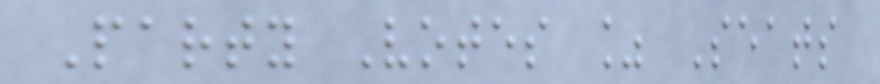Party Votes % Seats
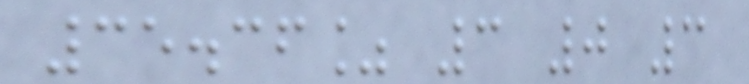35.36% 3 0 3
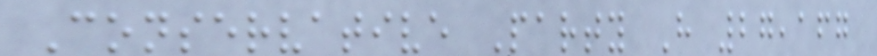Conservative Party H 27,167
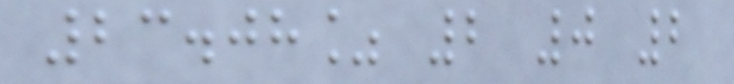23.08% 2 0 2
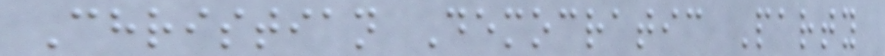Christian Democratic Party
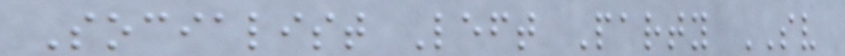Socialist Left Party SV
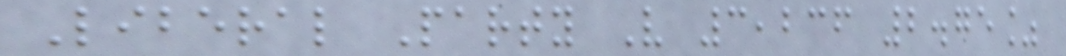Liberal Party V 3,236 2.75%
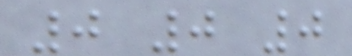0 0 0
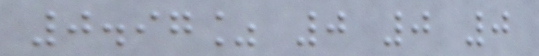0.97% 0 0 0
